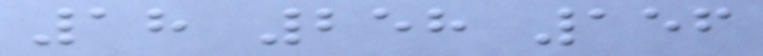18 258 156
